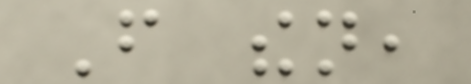From then,
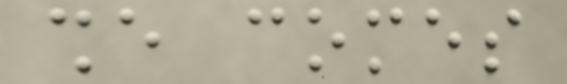she comes
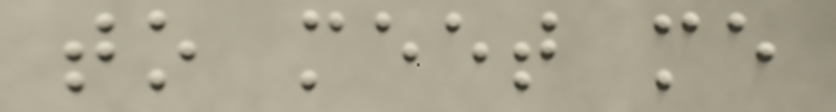to meet me
